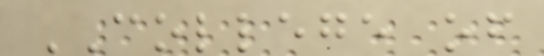COLLEGE of
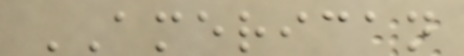AMERICAN
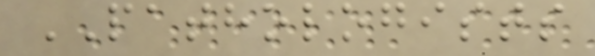PATHOLOGISTS
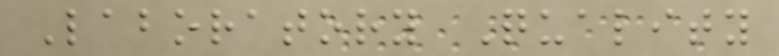Laboratory Quality
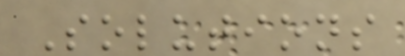Solutions
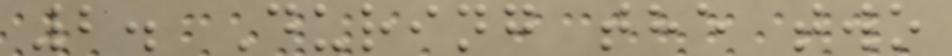2. During the two
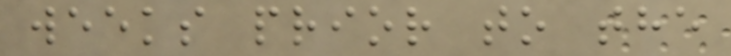weeks prior to the
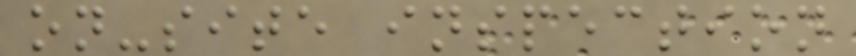on-site inspection
